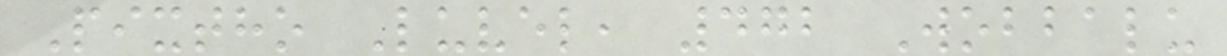Pixtho Luvel, 472 Wobbalu
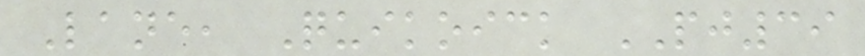Lane, Quikoick PJ39
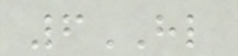6HL
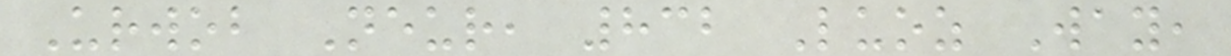Urwob Neur, 832 Luoz Way,
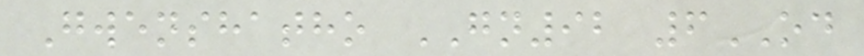Gwenshatho GN92 6OD
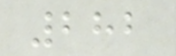282
